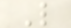L
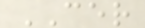CER
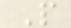P
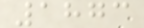1873
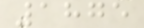1875
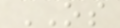OS
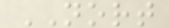NORT
